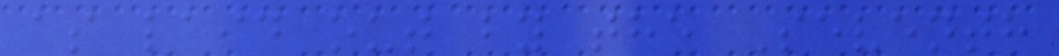as laid out by the Seventh
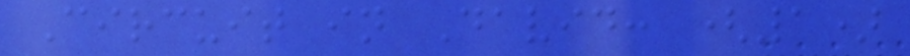Circuit in David: (1)
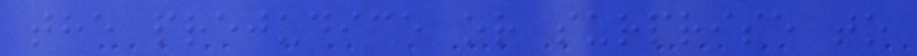the prejudice or surprise to
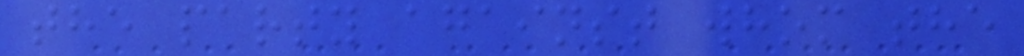the party against whom the
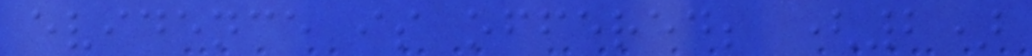evidence is offered; (2)
